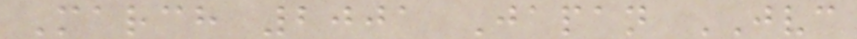March 2001 Japan JVC
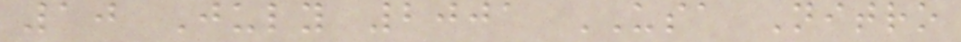10 July 2001 USA Nitro
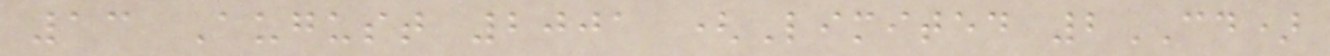13 August 2001 (Limited 2CD)
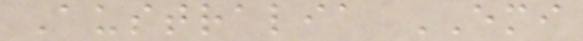Australia EMI
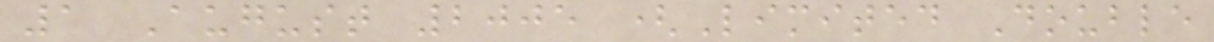1 August 2005 (Limited Double
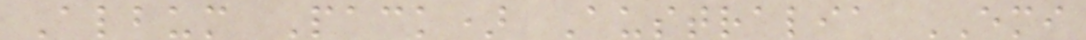Album Pack) Australia EMI
